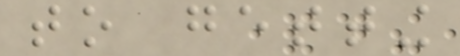to getting
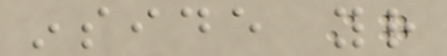inside your
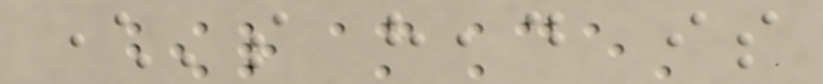character's head is
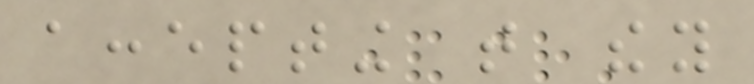accepting that they
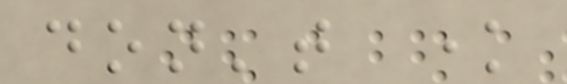don't know
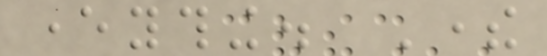everything. There
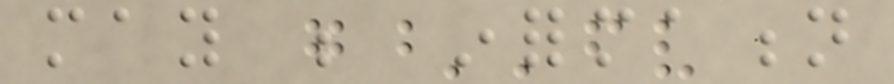may be information
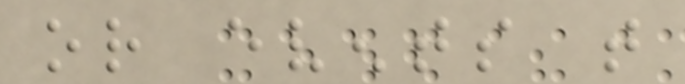or events that
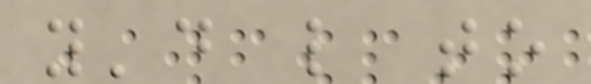you'd like to
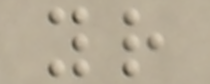your
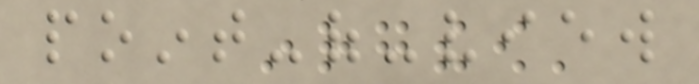point-of-view
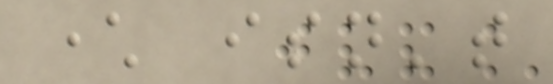character isn't
